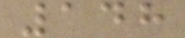148
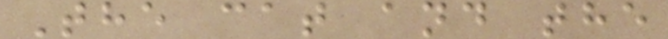The cat and the
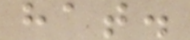hat.
